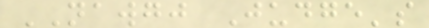NAWGJ Judge's
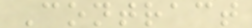Contract
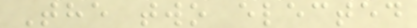The two elected
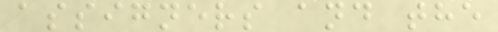assigners and the
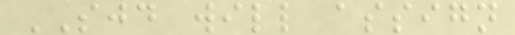SJD will assign
